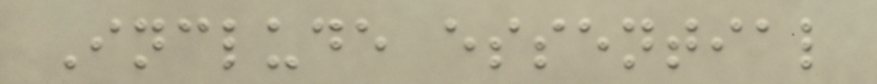Include essential
